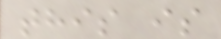this is
